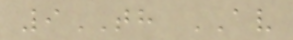9TH AV
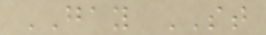GAY ST
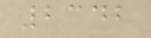2342
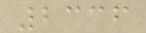2336
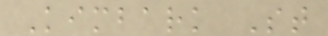Kimbark St
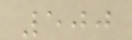500
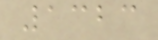1323
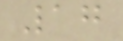17
